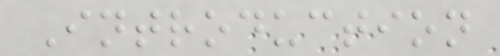Introduction
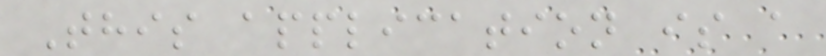This application is a
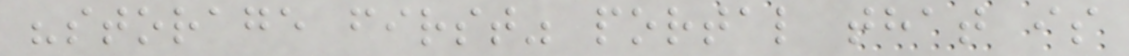"storage first" portal that is
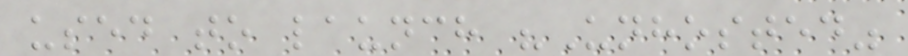used to launch "Unhosted"
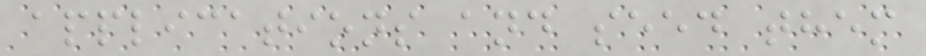applications and seed them
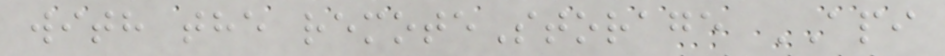with the remoteStorage API
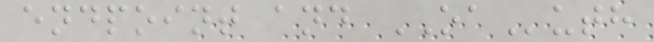endpoint and OAuth
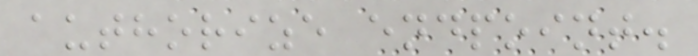authorize endpoint.
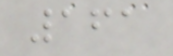161
